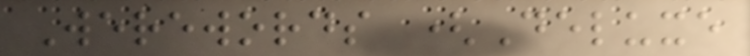Werewords (Deluxe
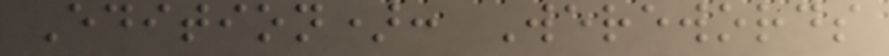Edition): Werewords
